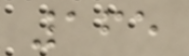165
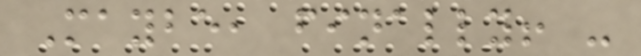Maybe, finally! -
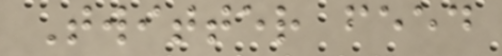Twitter feed
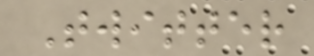Twitter
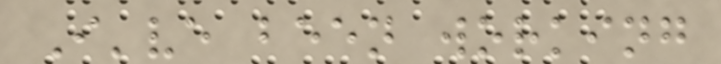I've been working
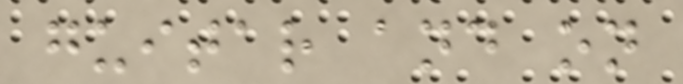guitar and on
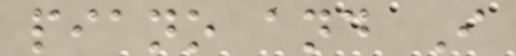piano and I
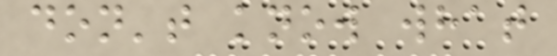don't know what
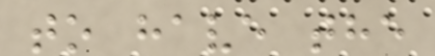to have the
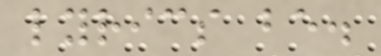lyrics be.
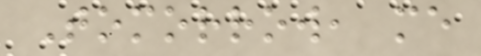Tomorrow, me
